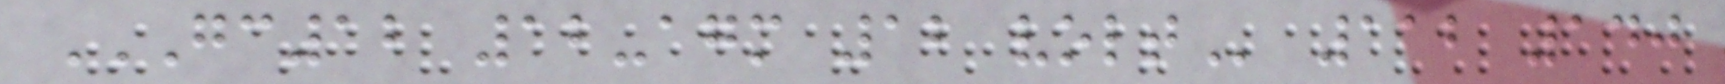GC12 12-AGM 12 VOLT 112 140
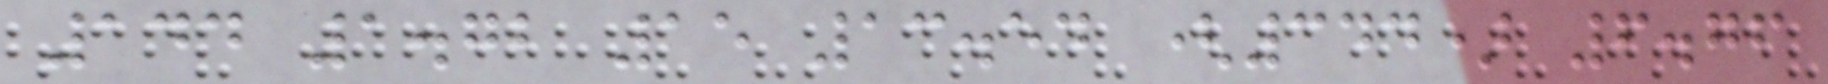144 1.72 15 13.54 (344) 6.76
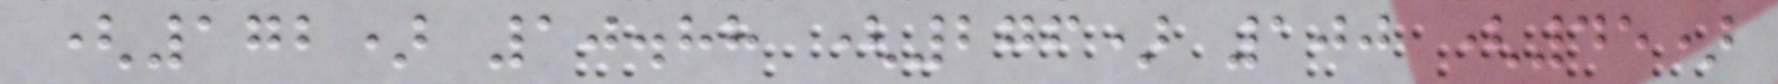(172) 10.88 (276) 100 (45)
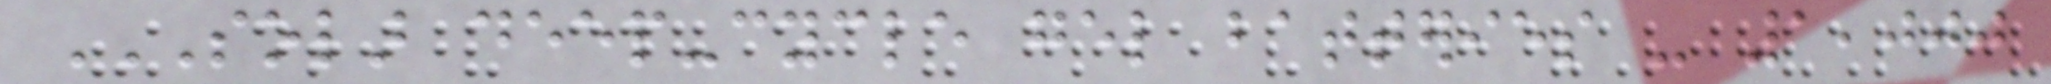SOLAR DEEP-CYCLE GEL BATTERIES - 1,000
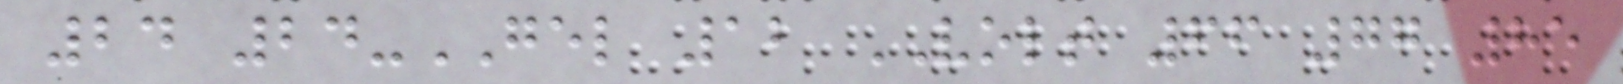24 24-GEL 12 VOLT 66 77 85
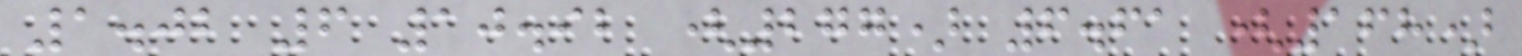1.02 6 10.92 (277) 6.61 (168)
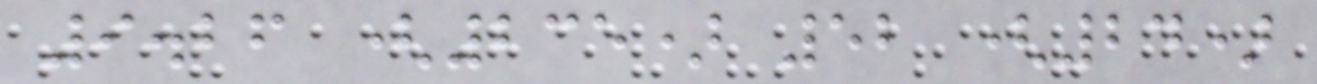9.26 (235) 52 (24)
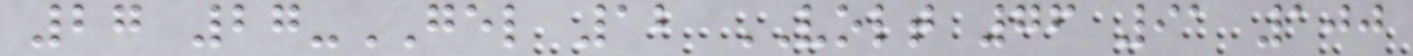27 27-GEL 12 VOLT 76 91 100
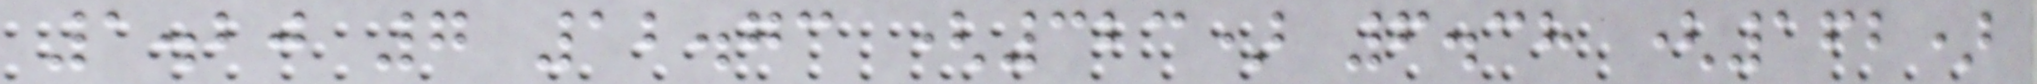1.20 7 12.73 (323) 6.38 (162)
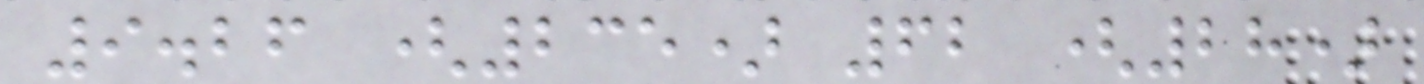9.26 (235) 62 (28)
